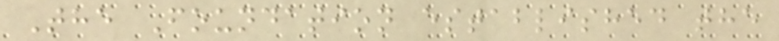The Foundation established the
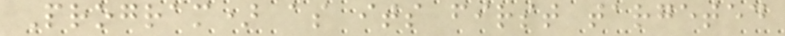Program) as its first targeted
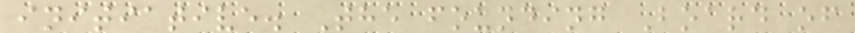initiative. The founding Board of
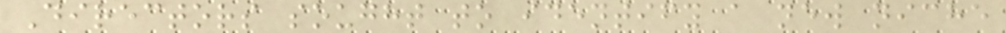Directors sought to identify a new niche
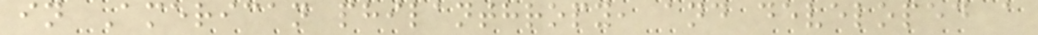in American philanthropy, and developed a
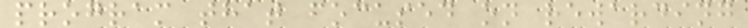program that focused on rewarding
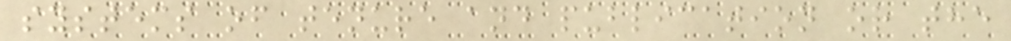systems of tenure and publication or the
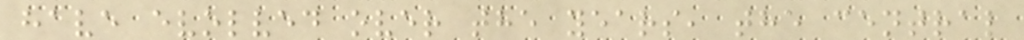have evolved over the years, the central
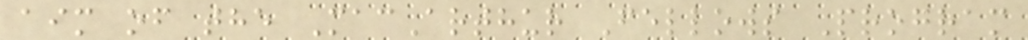aim of the MacArthur Fellows Program
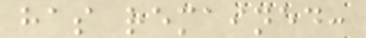has remained:
